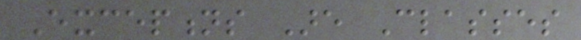Exceptions Are Classes
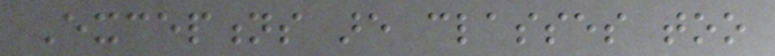Exceptions are classes too
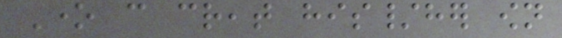One can creat his/her own
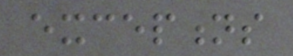exceptions
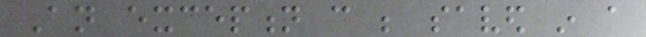An exception can be saved in a
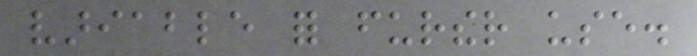variable for further use.
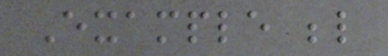Example below
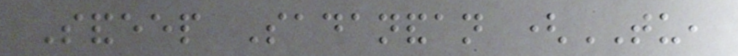Sandeep Sadanandan (TU,
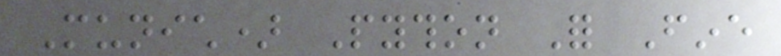Munich) Python For Fine
